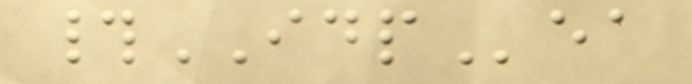#IDPea
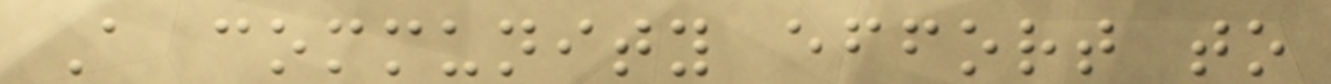A community effort to
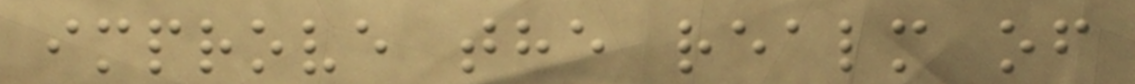improve the realm of
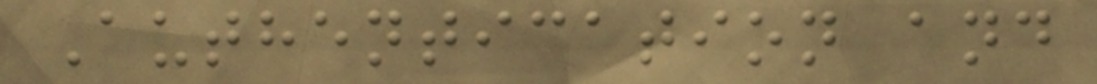Authentication and
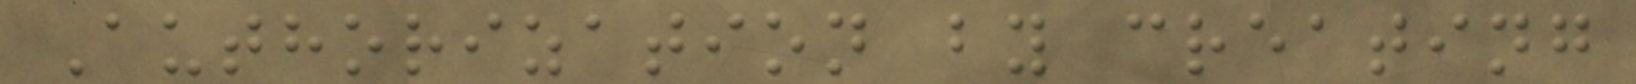Authorization by creating
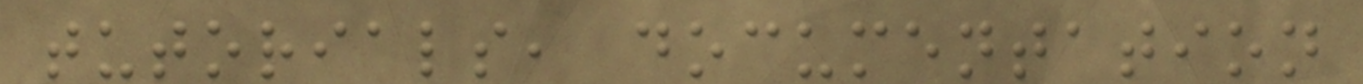tutorials, documentation
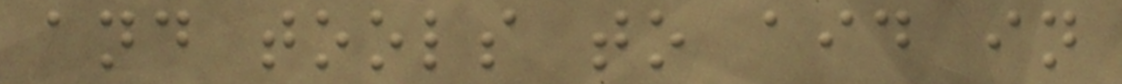and tools to aid in
